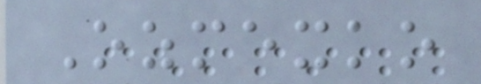Ozmexko
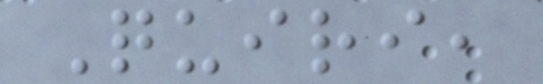Quiri,
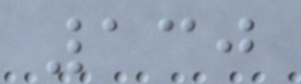130
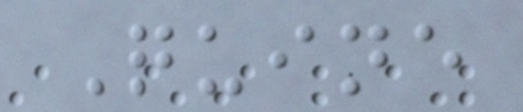Quine
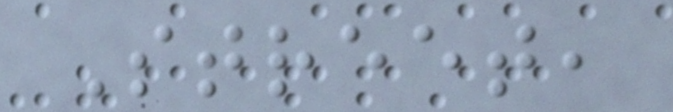Street,
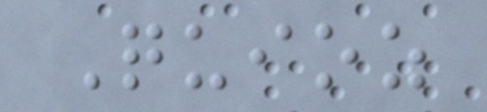Quioz
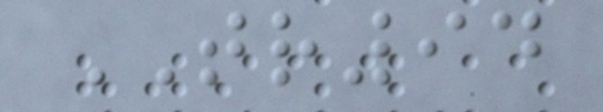TR94
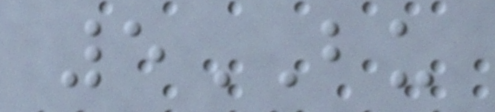5BU
